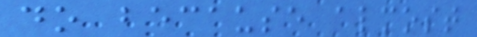do because almost
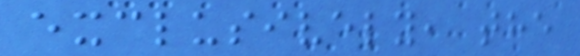exclusively, the
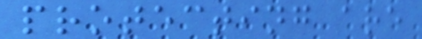protecting are
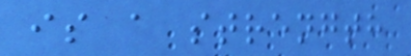is a strength
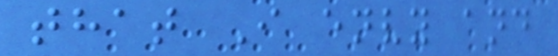that I envy and
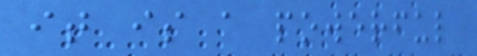it is a powerful
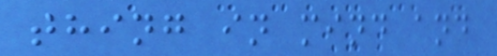thing in mind and
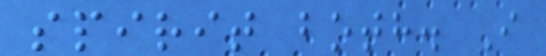spirit both. I
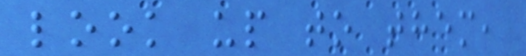look up to them,
